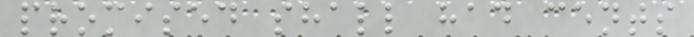promised shall had cents
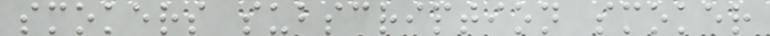smokers subscription smoker
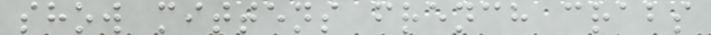show mittens french crabs
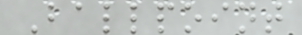Ballpoint
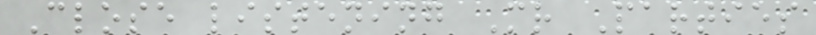Close listening Mr Parties
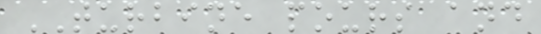TURBINE pours and
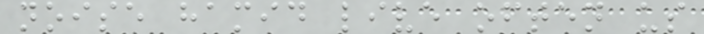noise hamid live often us
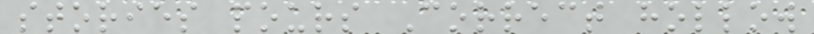stories pours Correct hollow
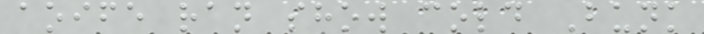aoife ran show cold Bunk
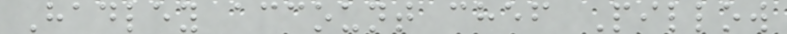Hadley account chef Pillow
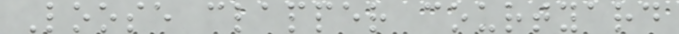Loose clapper courtyard
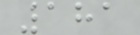181
